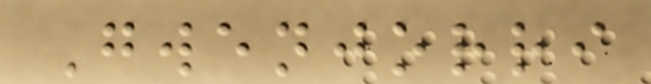Gwenjorri
